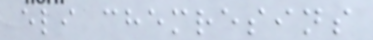eli chemresins
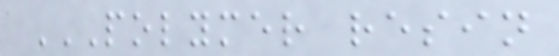POLYMER RESIN
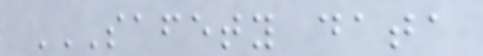SAFETY DATA
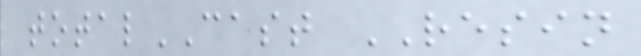totalCAST RESIN
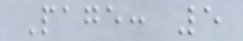Page: 5
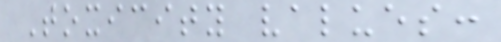Toxicity values:
